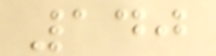140
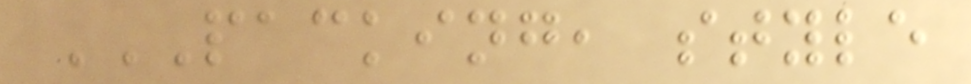PACKING, STYLE
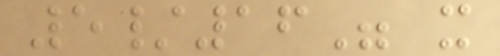5/16" x
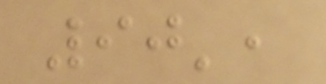90',
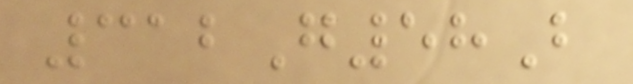312G58B
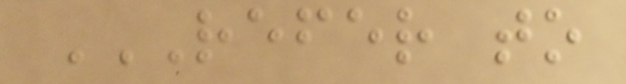REFER TO
